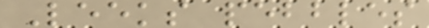Leeks pebbles
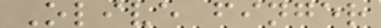Olive finger
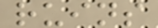ruins
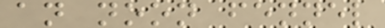an noon fennel
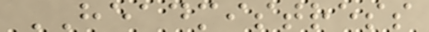HEADMISTRESS
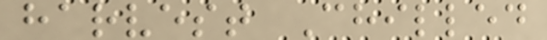harvest Chilled
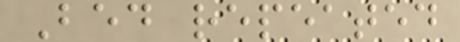Bed repeated
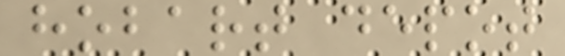hobart depot
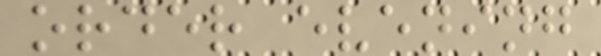order evening
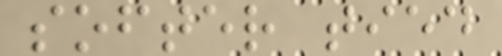softer tied
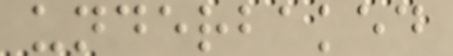underbaked
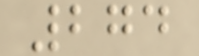274
